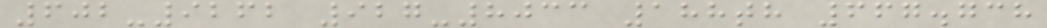602-9262 927-8033 188th 667.738
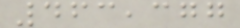463,377
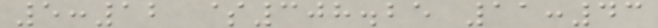5:12 $308.25 11:43
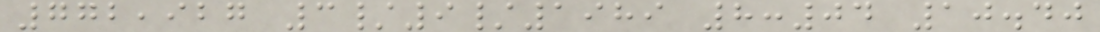772,927 3/9/1989 8:04 10.40
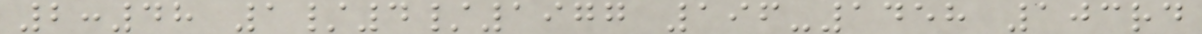2:48 1/4/1977 196-1458 103rd
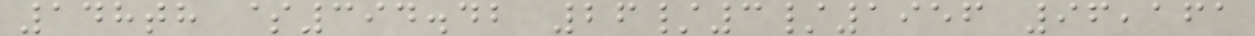148th $394.42 26/3/1956 96,161
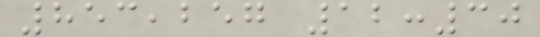853,257 12:30
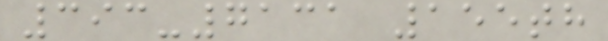393-7131 155th
